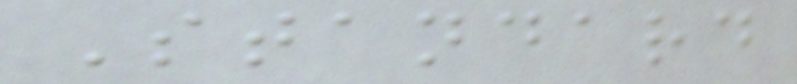Standard
